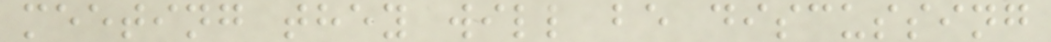meeting they will be discussing
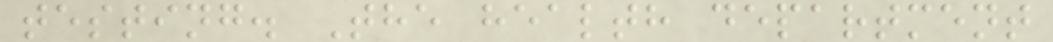testing. The health department
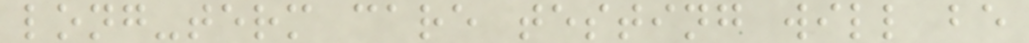long-term care testing will be
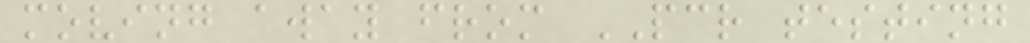moving away from PCR testing
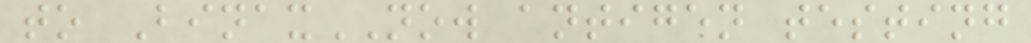to BinaxNOW antigen testing
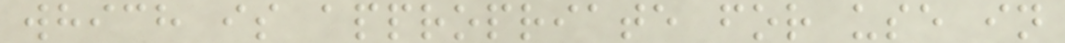which is appropriate for use in
